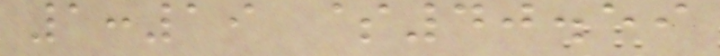1:19 $40.59
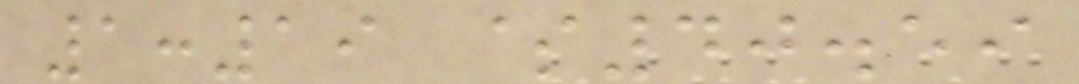1:19 $40.59
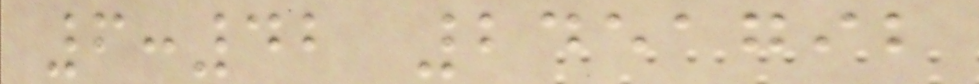6:42 2451792
